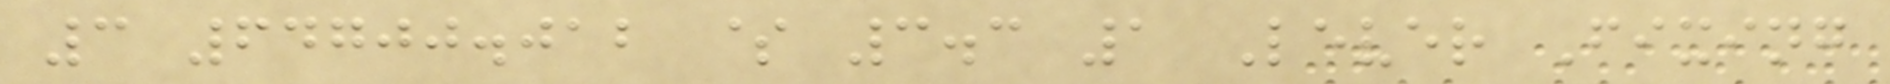3 64700.012 $ 3.3 1 Lever Fixing
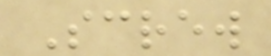Screw
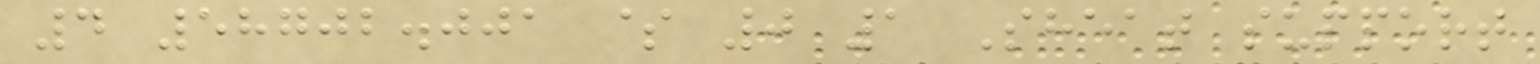4 58702.001 $ 0 1 Sheat support
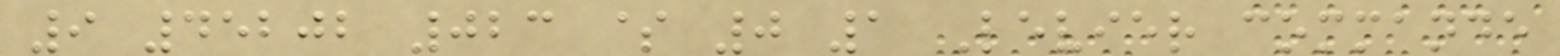9 45202 023 $ 0 1 Levier commande
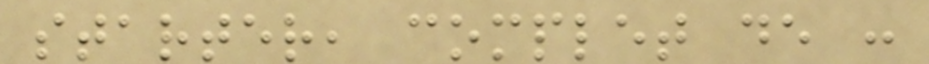starter, complet de :
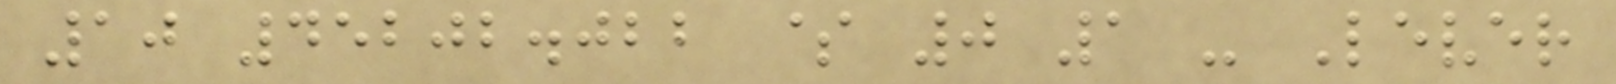10 45202.022 $ 0 1 - Lever
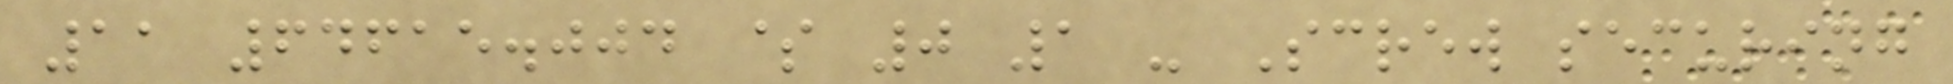11 64615.004 $ 0 1 - Screw securing
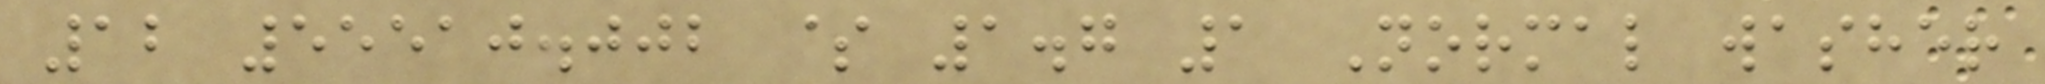12 55510.002 $ 1.7 1 Normal washer
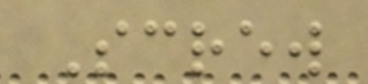Screw
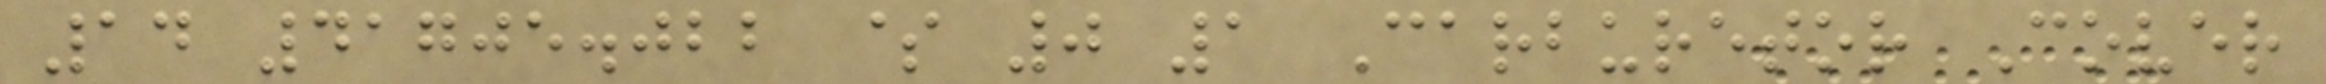14 41705.022 $ 0 1 Carburetor Cover
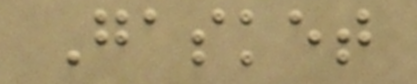Gasket
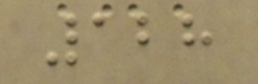128
